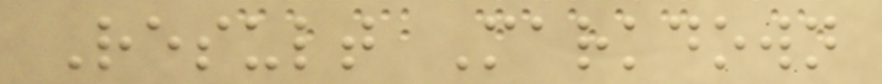Result Markdown
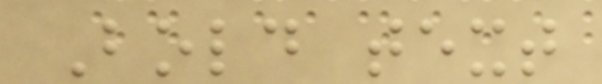Bold text
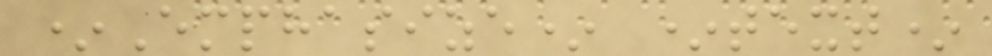*Emphasize* *text*
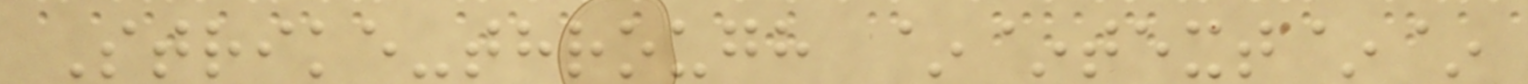Strike-through ~~text~~
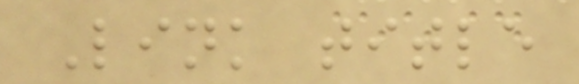Link title
